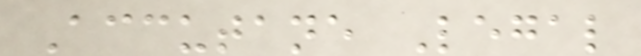Accutane Legal
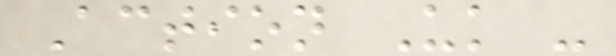Action Uk -
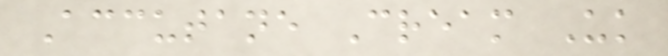Accutane Cream Uk
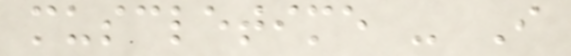muscletime - I
